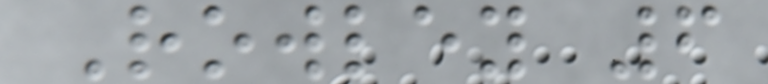Rowley 6
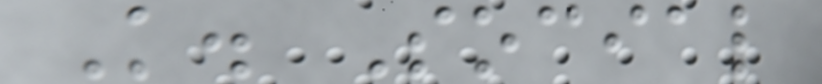K. Social
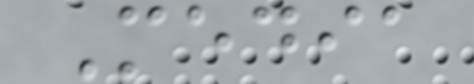Media
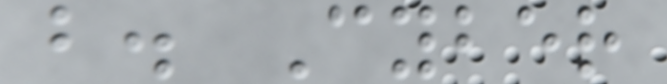b. Cyber
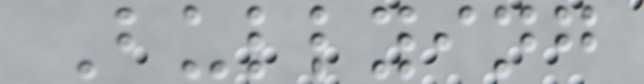Bullying
